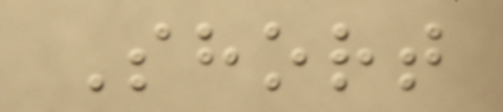Short
